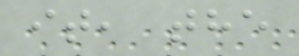it, the
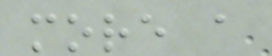more a
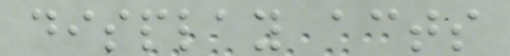display acts
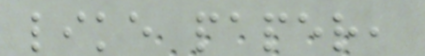like paper,
